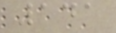141
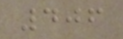406
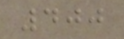400
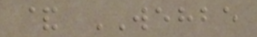& WEHBE
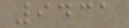9431
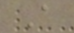A
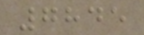7845
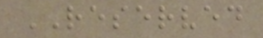RESERVED
